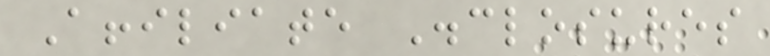Affiliate Disclosures
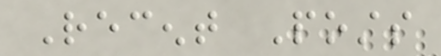Recent Posts
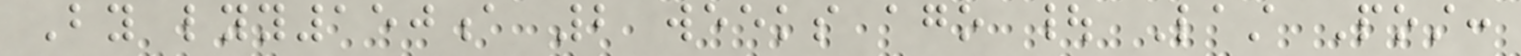By lyy150a 2 weeks ago | Last Post:
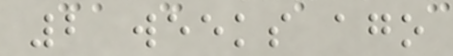2 weeks ago
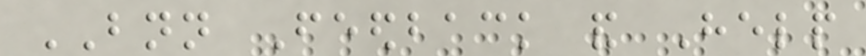BNN Feedback and Help
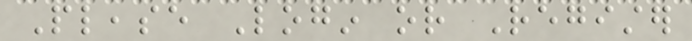Please Login or Register
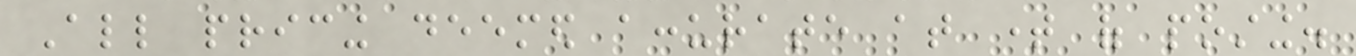All pricing deemed accurate at time of posting.
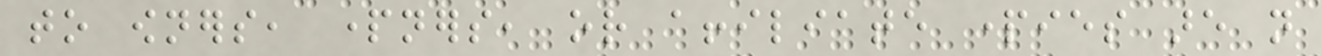to owners, partners, or affiliate parties are not
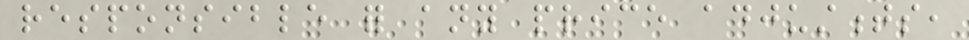responsible for any price adjustments,
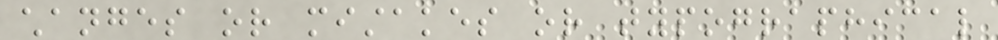changes or mistakes or typographical
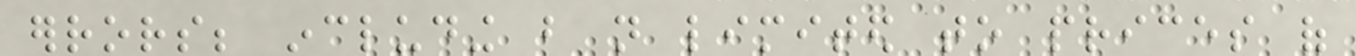errors; including but not limited to prices of
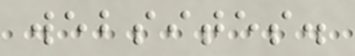websites.
